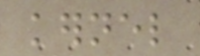kernel
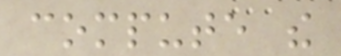compute the
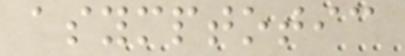asymptotic
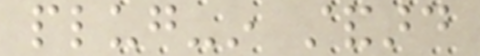plug-in standard
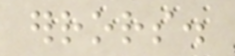errors.
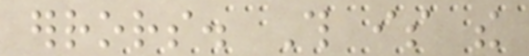errors. This is the
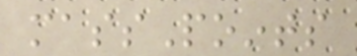massPoints
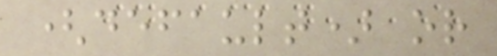(default) or
